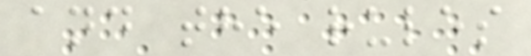and the rules
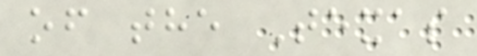of the Texas
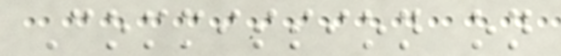Commission on
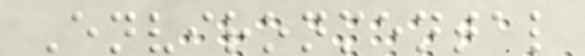Environmental
